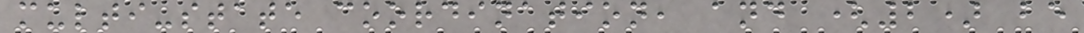multi-state coordination, and (2) be
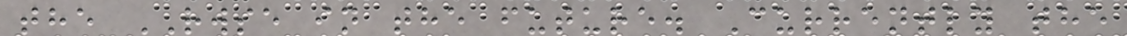the RWSE in the future. Currently the
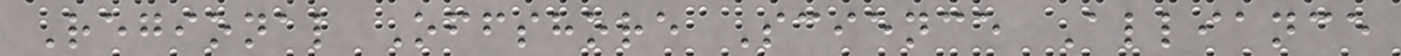Regional Offshore Science Alliance
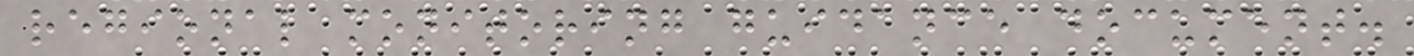regional monitoring guidance document.
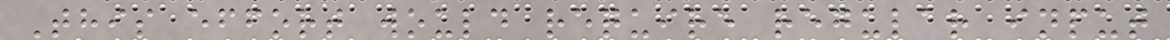This effort would require regular input
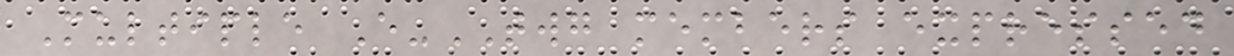Multiple E-TWG members expressed
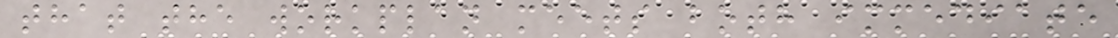that the workplan meets both immediate
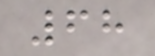68
